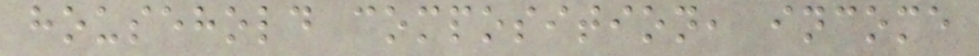household composition, income
